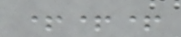+++
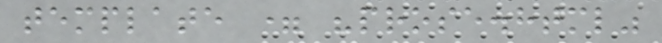template = "prose.html"
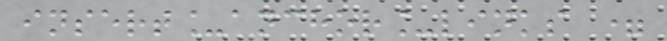insert_anchor_links =
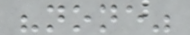"none"
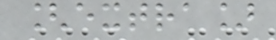[extra]
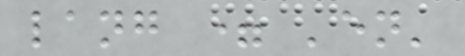lang = 'en'
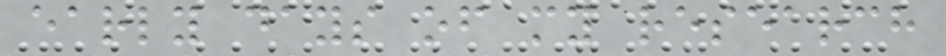early days of my research
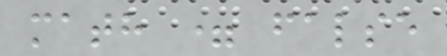math = false
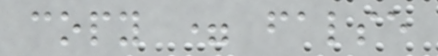copy = false
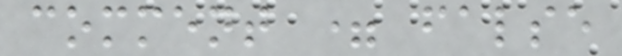comment = false
